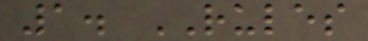1. RULES
